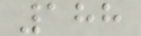188
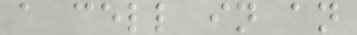a cell in an
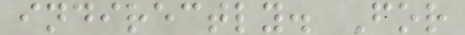indirectly. For
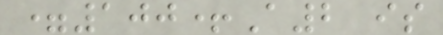=100+A2 is
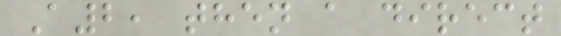A2, then a direct
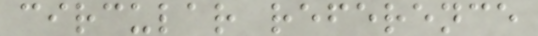circular reference
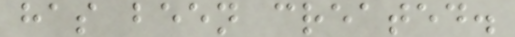has been created.
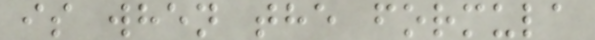is when the formula
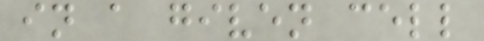in a given cell
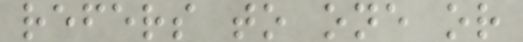refers to one or
